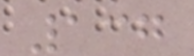137
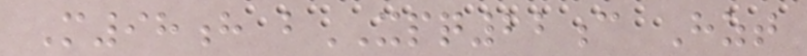M98h bXPQ22c Hzt
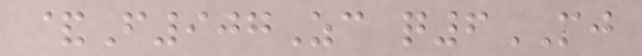&F907Zc q6MJ
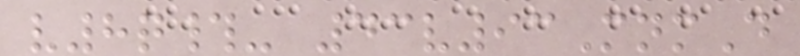v8q#- 43v93MnmD
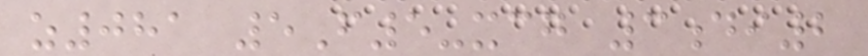z081 5F5-xcg 3di2
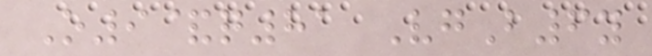O9&q81 VgB6y
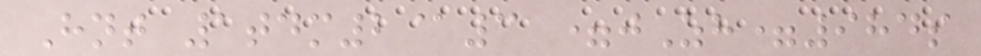Hnt 1tdm2@3 =jZh=984s
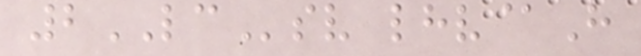2LCsv lhv@H
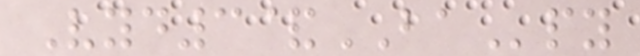Vyd3&BApy
